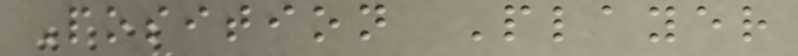Position Player
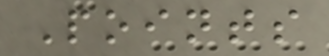Points
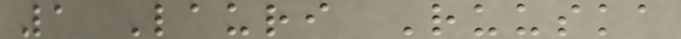1 Lauri Ruuska
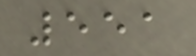551
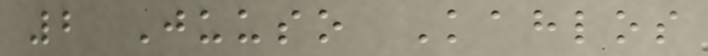2 Juuso Kahlos
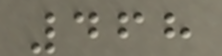468
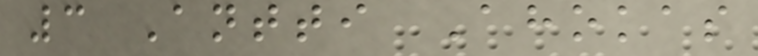3 Antti Ahokas
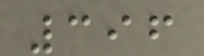396
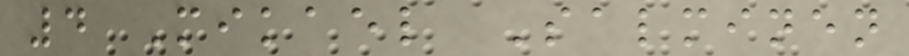4 Mikael Salminen
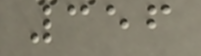356
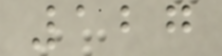127
